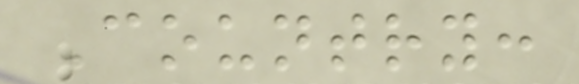Country:
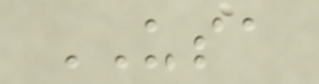USA
